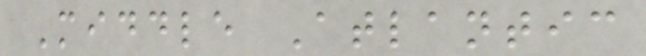Middle Atlantic
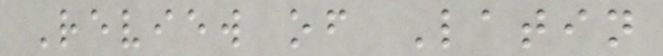Review of Latin
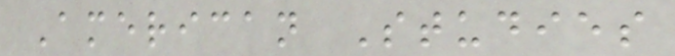American Studies
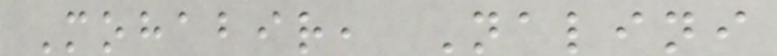Mohabir, Nalini
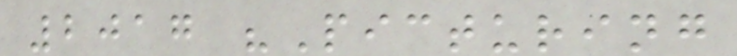2017 "Picturing
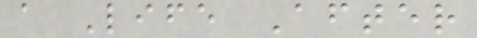a Life After
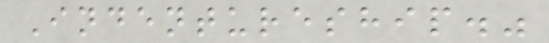Indentureship."
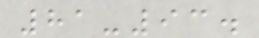81-93.
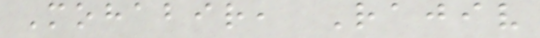Mohabir, Rajiv
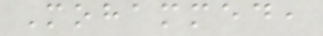Mohammed,
